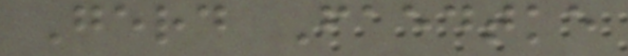Gerd Faedtke
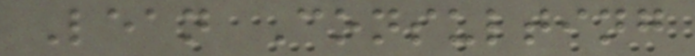Lean Consulting
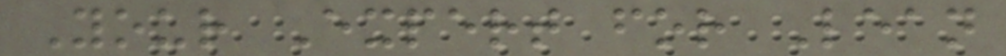Your Expert for Lean
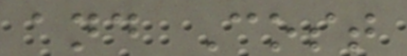and Cost
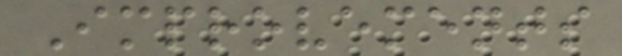Improvements
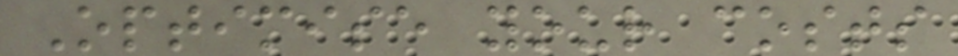Optimise your costs
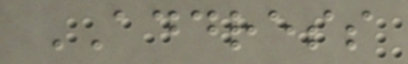ADDRESS
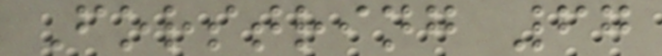Forstring 67
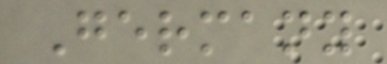Germany
